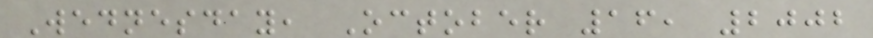Wednesday, October 16, 2002
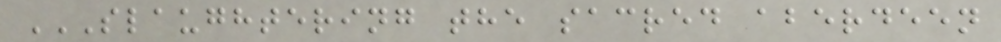SLAUGHTERING THE SACRED ABERDEEN
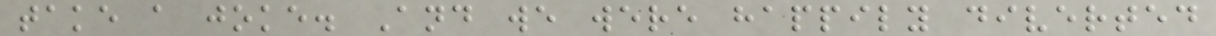take a joke. And we were happily diverted
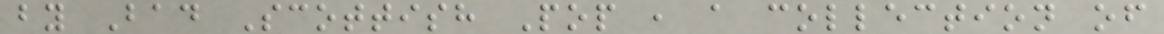by Bad Scottish Pop , a collection of
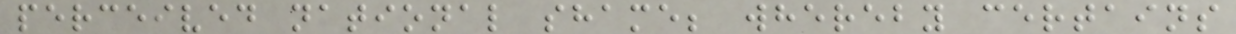perceived national shame; whereby certains
